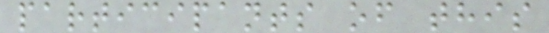participants of this
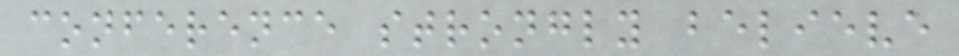conference strongly believe
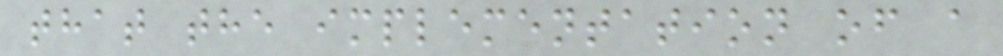that the implementation of a
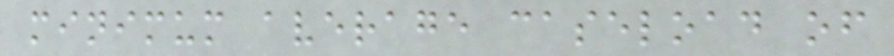minimum average caseload of
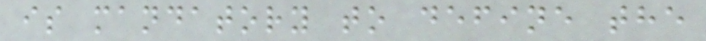is mandatory to define the
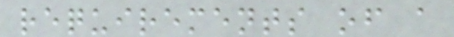requirements of a
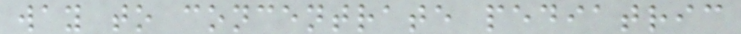way to concentrate pediatric
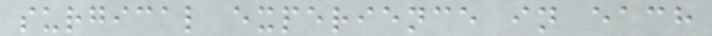surgical experience in each
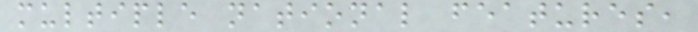multiple national features,
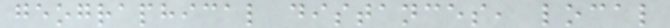geographical distances, local
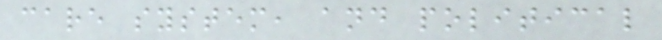care system, and political
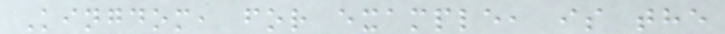Kingdom, for example, is the
